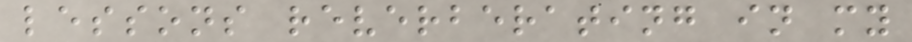lessons reverberating in my
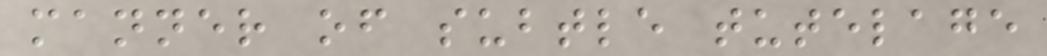manner of subtle tutelage
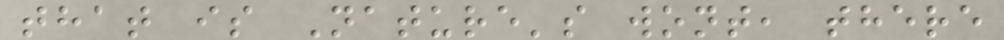that is Nature's wont, there
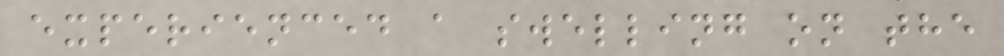experienced a swelling on the
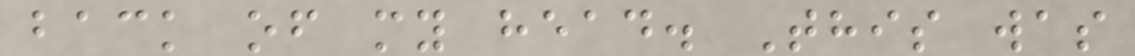back of my head. This was
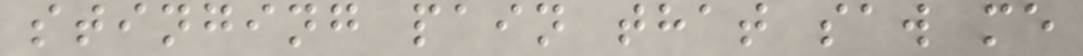stinging pain that saw me
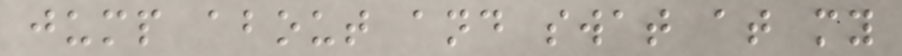jump about and swat at my
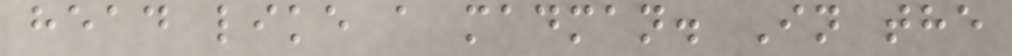head like a madman. In the
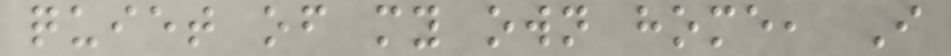quiet of my own home, I
